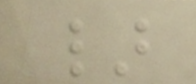}
